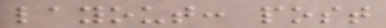layout: post
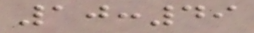10:49
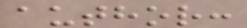author:
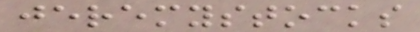jeremystocks
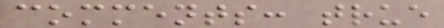comments: true
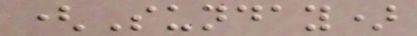(Sunday)
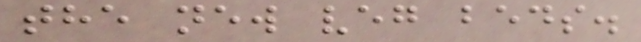the new veg beds.
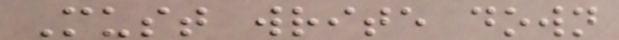Must write down
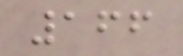166
